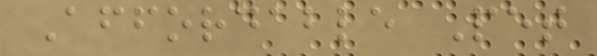Affordable Pet
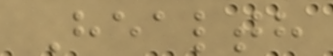Health
